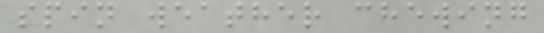spin weather chewing
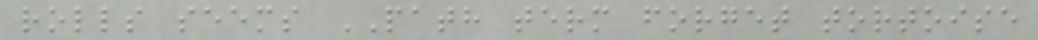rolls seems PATH term forget tortoise
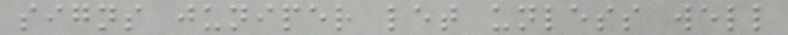signs juniper let unless well
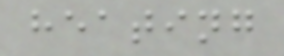heating
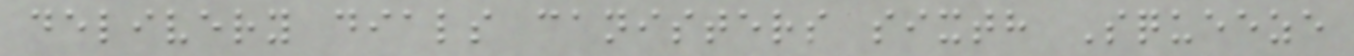delivery dials canisters sixth Squeeze
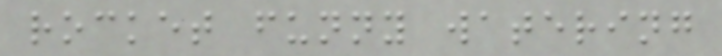rocket funny watering
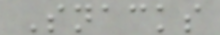Snacks
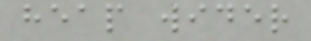heap wider
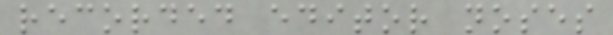recorded editor noses
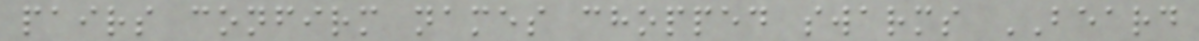pairs confirm names chopped swarms BEARD
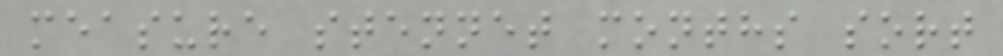measure stennet months sort
